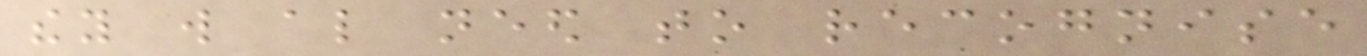they will also need to recognise
